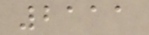2111
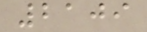2109
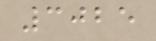3025
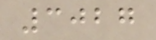3027
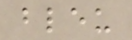bleu
